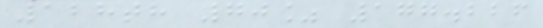128th 70% 177.226
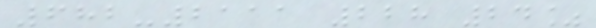682-2111 228 24%
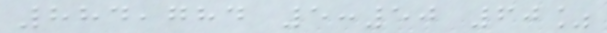884,784 5:50 60%
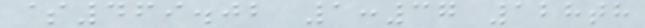$469.02 1:37 128th
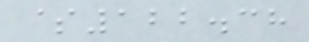$122.38
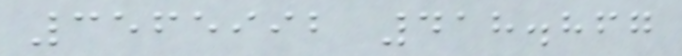3565992 418.867
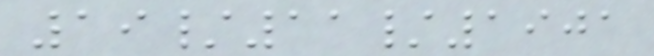19/11/1901
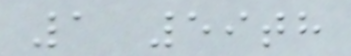1 59th
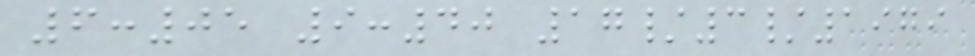6:05 9:40 17/3/1979
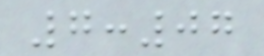7:07
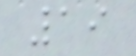19
